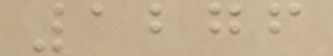1276
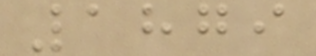1879
